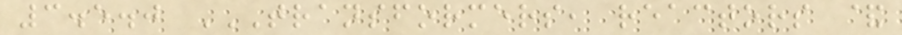3.5.0 TRANSFORMERS, REACTORS &
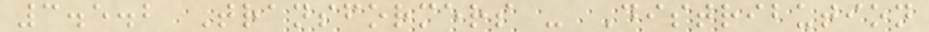3.5.2 Transformers - Distribution
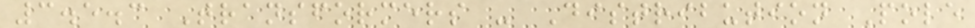3.5.3 Transformers - Distribution Pole
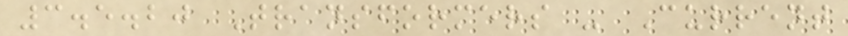3.5.20 Transformers - Current
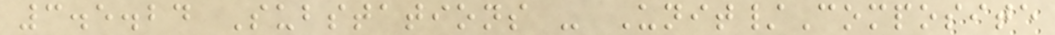3.5.24 Substations - Unit/Composite
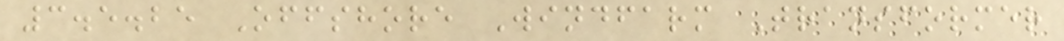3.5.25 Offshore Windfarm Transformer
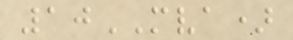10MVA)
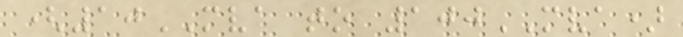(10MVA to 100MVA)
